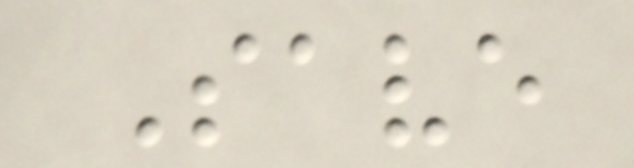Save
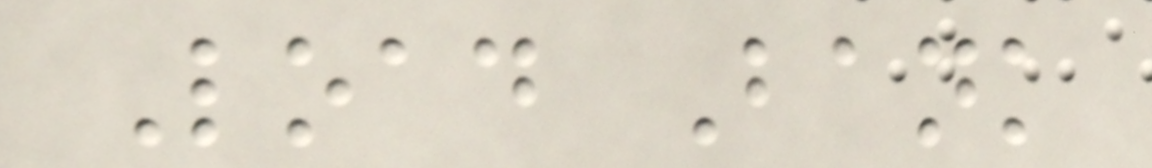Load Bank
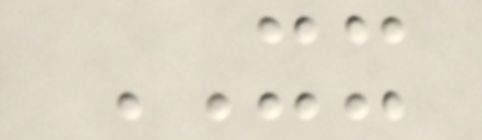XX
